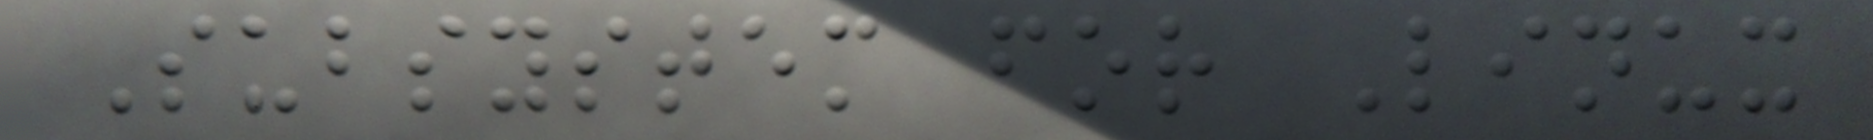Subsystem for Linux
